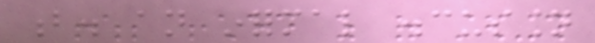b. an informal discussion
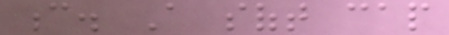c. A soft cap
